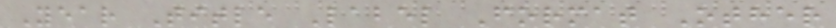Year Title Label Format Other
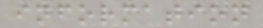information
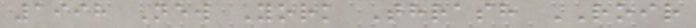1998 New York Thrash ROIR
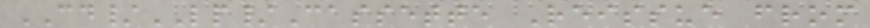CD/LP/Cassette Reissue from
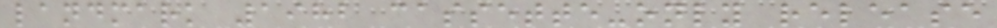landmark 1982 cassette-only release
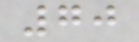70
